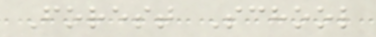Forest School
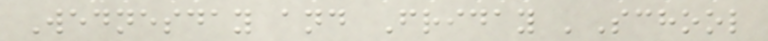Wednesday and Friday 'School
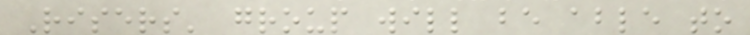Risers' group will be able to
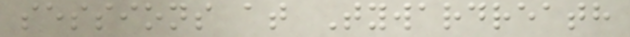sessions at Tywardreath
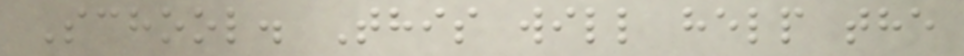School. This will help the
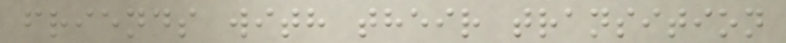friends with their transition
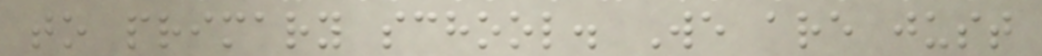to primary school. We are just
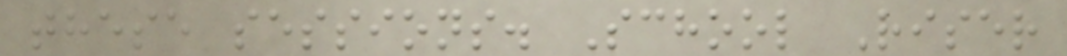these sessions. School Riser
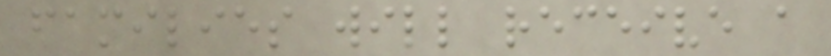families will receive a
